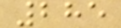285
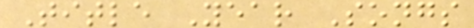Title Year Songs
